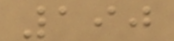190
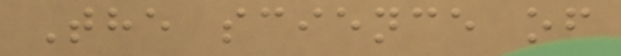The science of
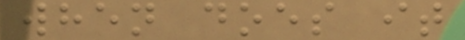when does it
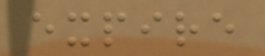expire
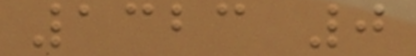1323 0
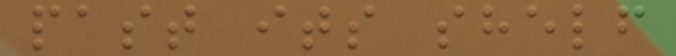past its shelf
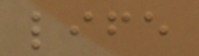life
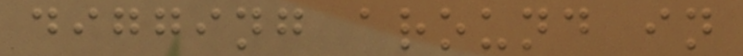digging around in
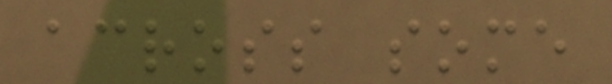across some
